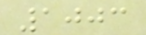1003
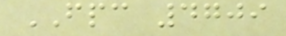FPC 4709
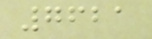7621
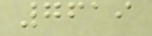7619
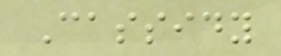Cassidy
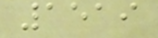1519
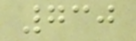730
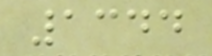1344
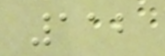112
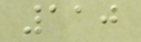110
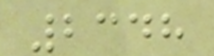2348
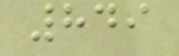849
